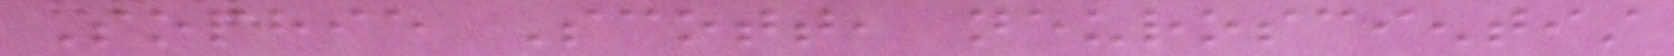Sophie Scott, neuroscientist
